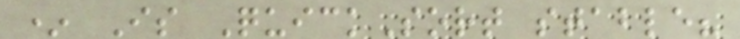* Is QuickSort stable?
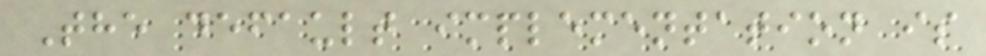The default implementation is
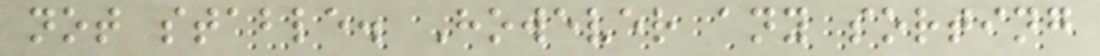not stable. However any sorting
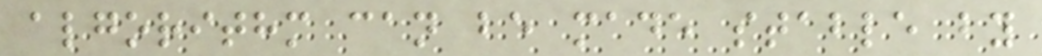algorithm can be made stable by
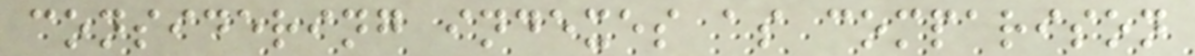considering indexes as comparison
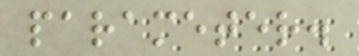parameter.
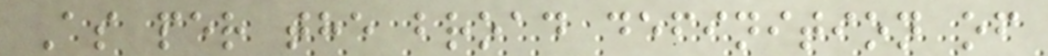As per the broad definition of
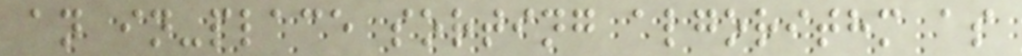an in-place sorting algorithm as
